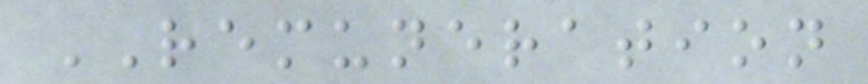REMUNERATION
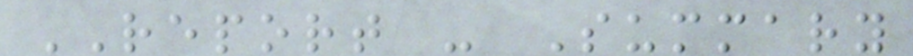REPORT - Summary
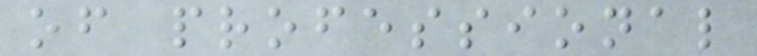of professional
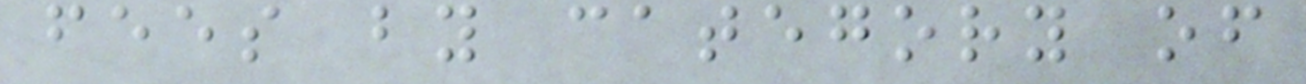fees by category of
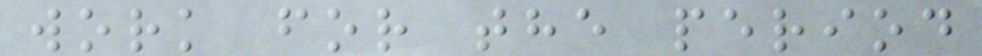work for the period
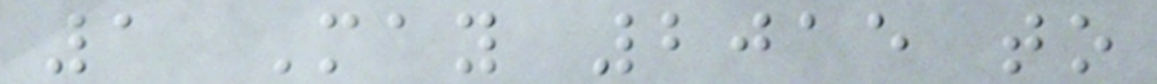1 May 2015 to
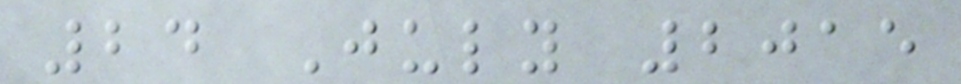24 July 2015
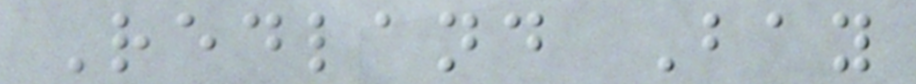Redland Bay
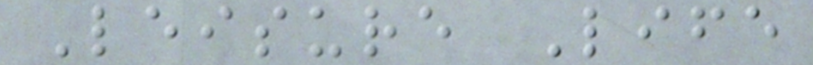Leisure Life
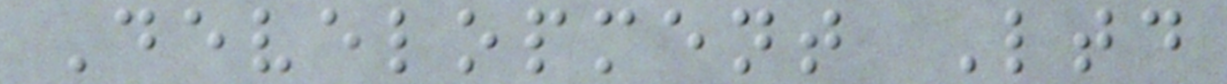Development Ltd
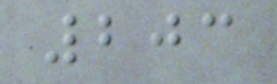203
